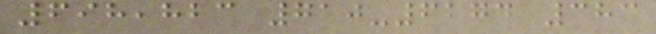698,823 710-6274 383
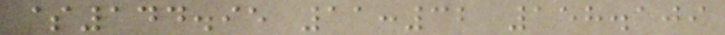$144.95 11:32 158.109
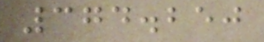374.250
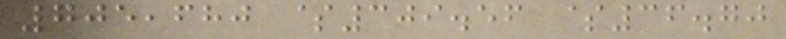705,680 $309.56 $36.70
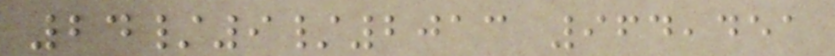24/9/2013 964,451
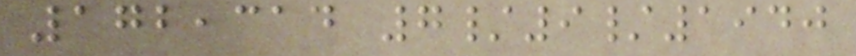172,314 7/9/1940
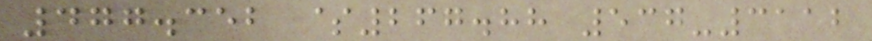477.352 $267.88 537-3112
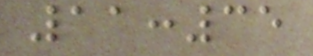11:35
